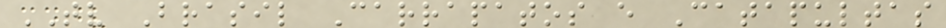TV Brasil Carrapatos e Catapultas
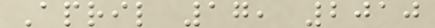April 17, 2010
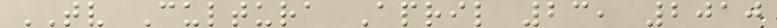TV Cultura April 23, 2010
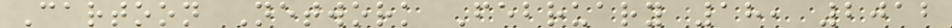Cartoon Network February 18, 2012
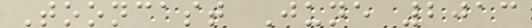Tooncast June 2013
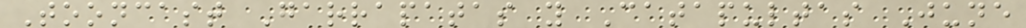Tooncast Garrapatas y Catapultas June
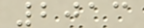2013
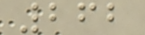262
